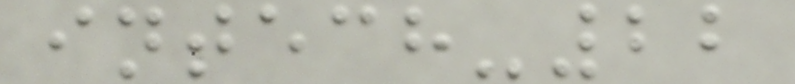intech-22
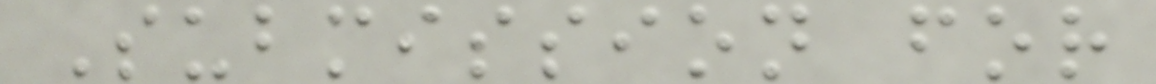Submission for
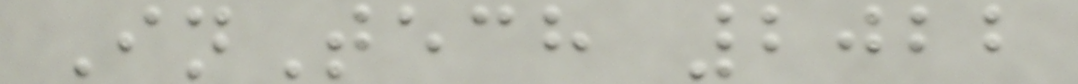InTech 2022
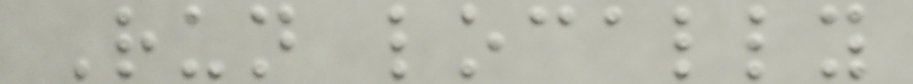Run locally
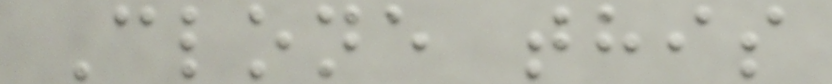Clone this
